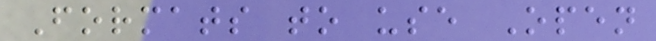Formats to use Open
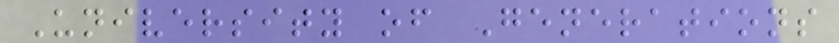University of Generations
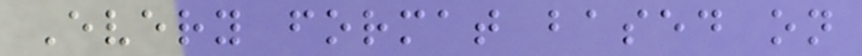Every format based on
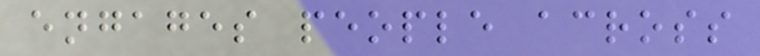engages people across
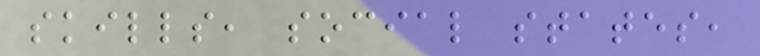skills, social states,
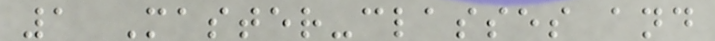1 Master-classes and
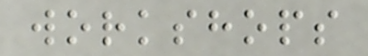workshops
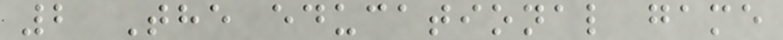2 The educational game
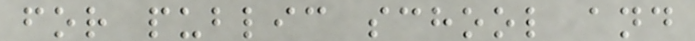for public school and
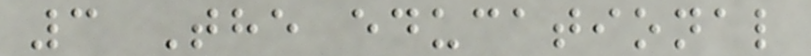3 The educational
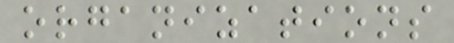organizations
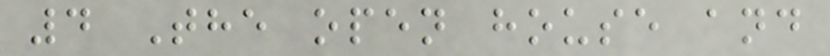4 The open house and
